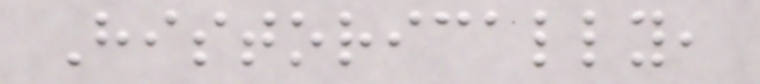Historically,
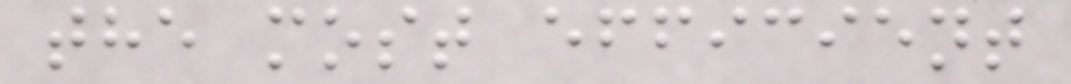the most efficient
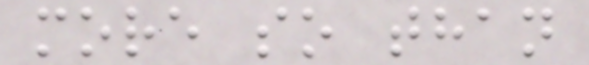more so than
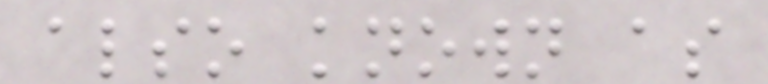also known as
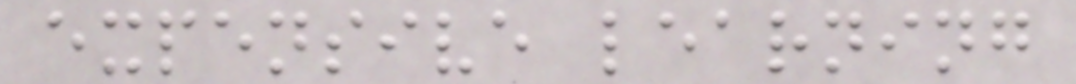expensive learning
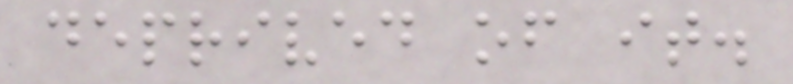deprived of it.
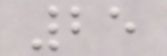25
